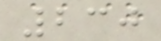230
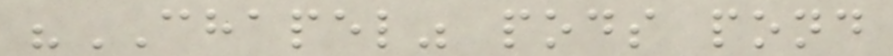"CHAPEL" pods pond
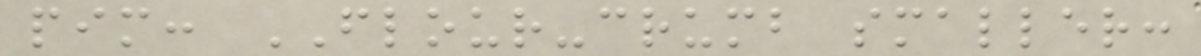pim: FLOUR-crumb smaller:
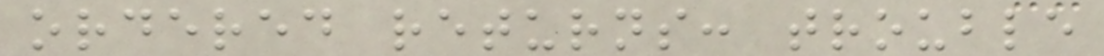ordered returns: trouble
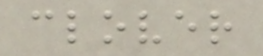clover
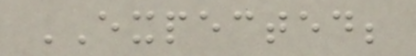EXPECTED;
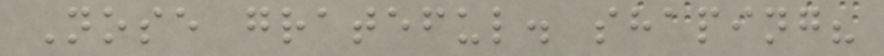Nose grateful. shaping?
